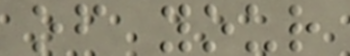of your
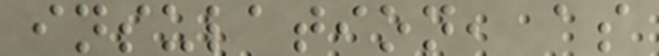insulation, as
